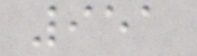951
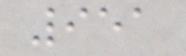951
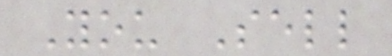You Sell
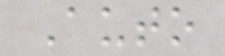Auto
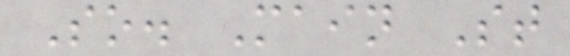So. Main St
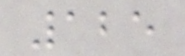125
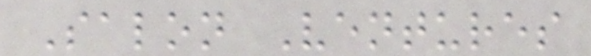Salon Ventures
